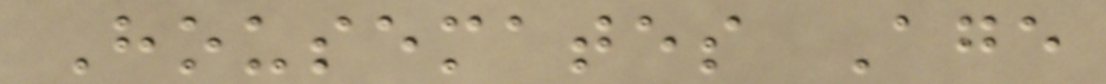Housemates Age
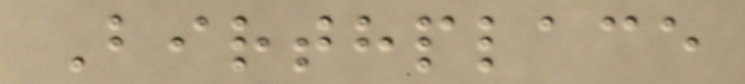Birthplace
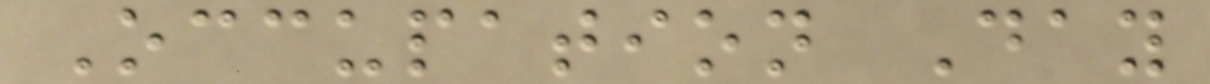Occupation Day
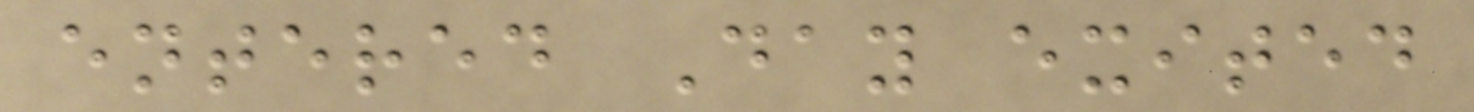entered Day exited
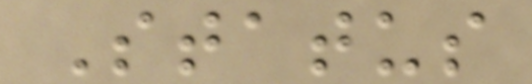Status
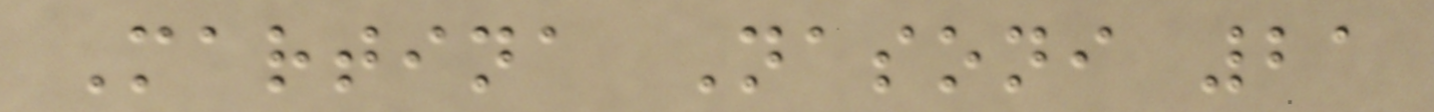Martina Nasoni 21
